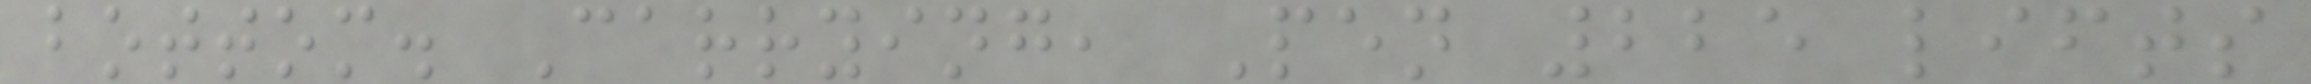bottom. Carrying, Pen 225 lifts
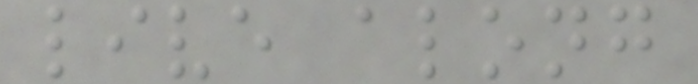live along
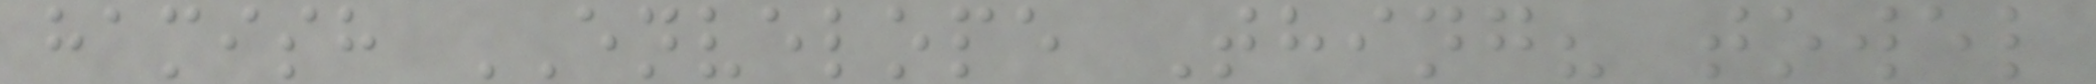hamish ENVELOPE Thing? towel
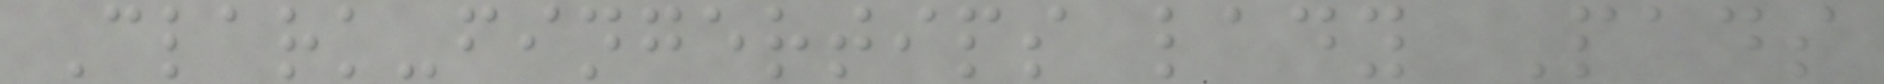Clark-fingertips lady Pads
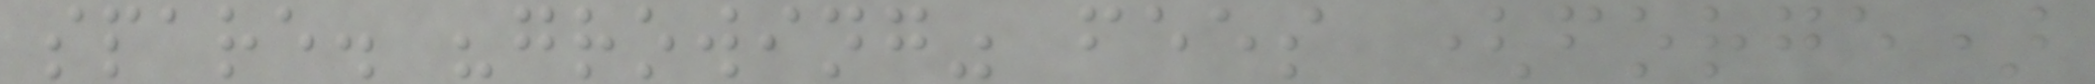spare. "growing" fees (forge)
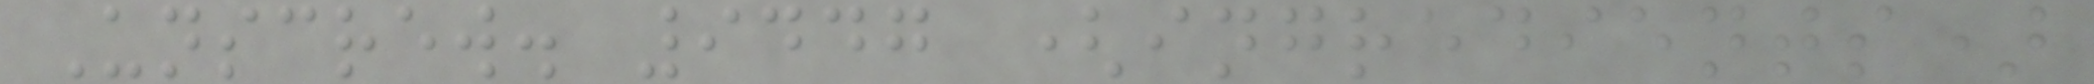Unscrew. 9447 (ingredients)
